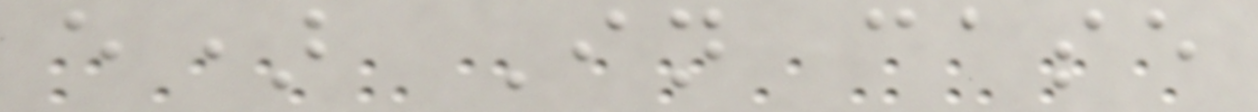e) In case
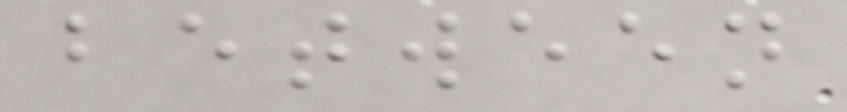between
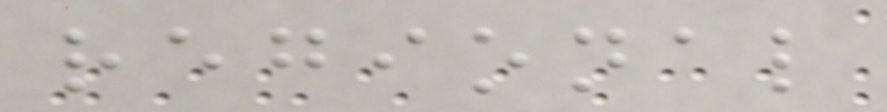regional
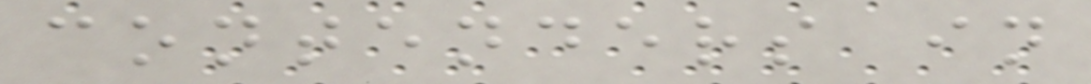contenders in
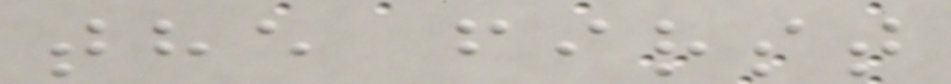the first
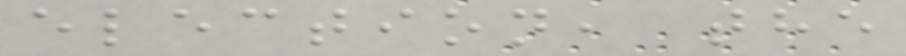election, the
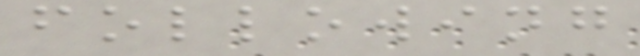following
